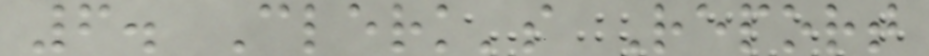6. Clerk's Report
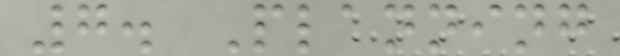7. Planning
